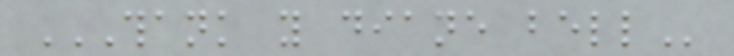THANK YOU DIANE BELL
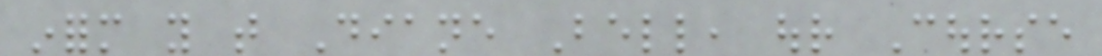inform you that Diane Bell, our Course
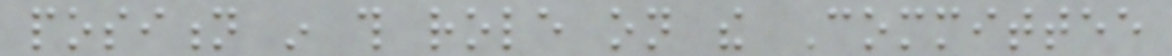position in this role on the Committee
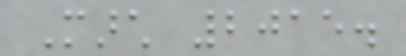March 2015.
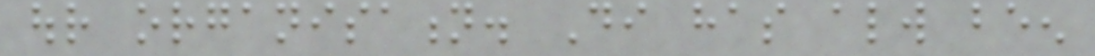our organisation. Di has always been
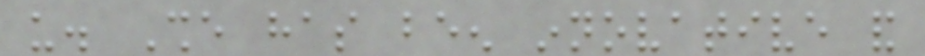us. She has been innovative and
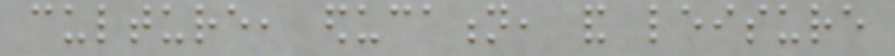culture, education, and leisure
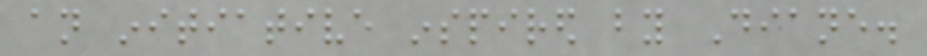an initiative inspired by Diane.
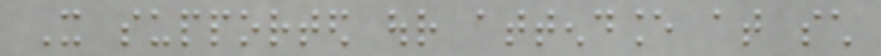It supported our attendance at such
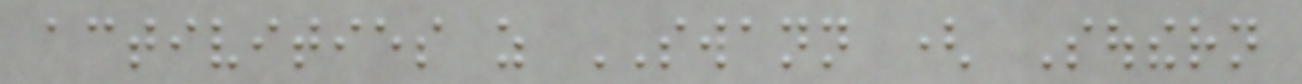activities as SWANN ( Southern
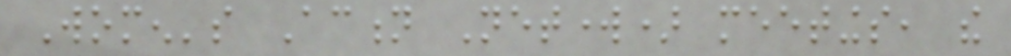Women's Action Network) meetings, the
